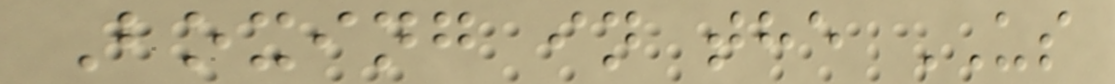Boxing in the US
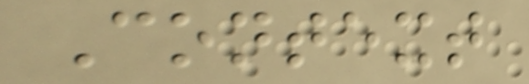Context
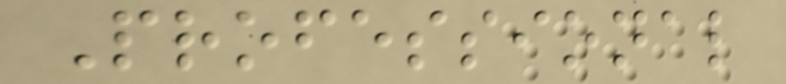Professional
